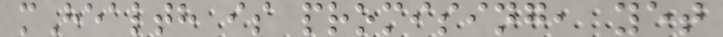mHealth is promising, yet
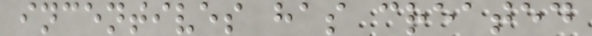incentives has created
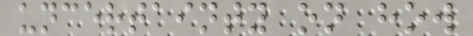uncertainty on how
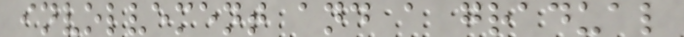involvement and a gradual
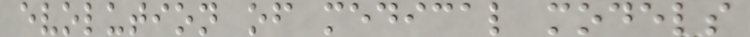evolution of medical models
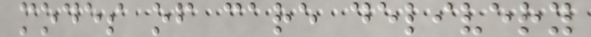modes of care delivery
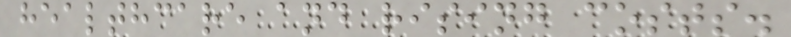healthcare and rising costs.
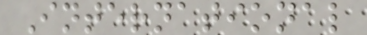International
